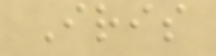Iris
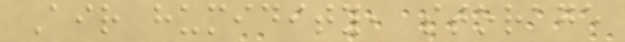Air humidity, storage
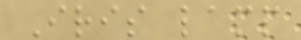Iris lamp
